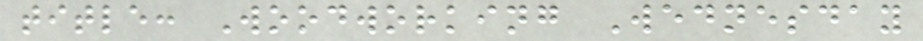title: Woodworking Wednesday
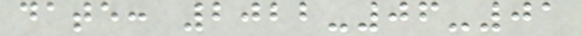date: 2022-06-01
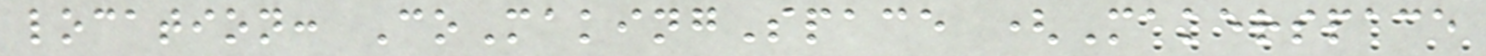location: CoMakingSpace (Makerspace
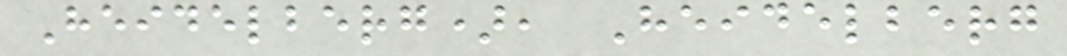Heidelberg), Heidelberg
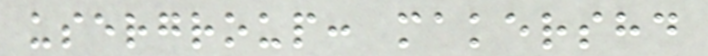usergroup: makershd
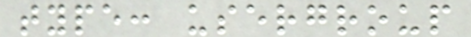type: usergroup
